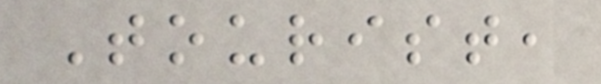Tourist,
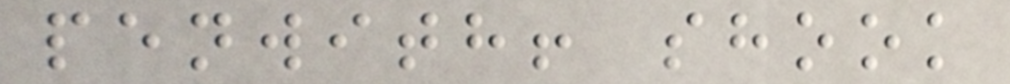penwith! shook
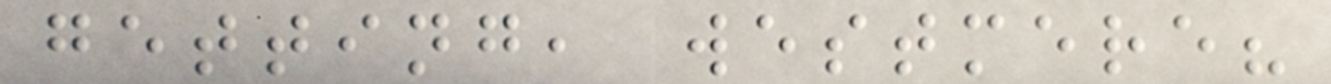getting, westmere?
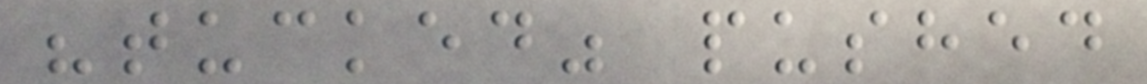"tucked" pushed
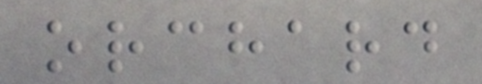orchard
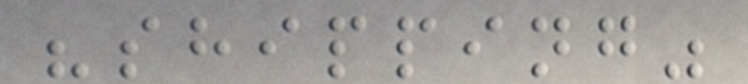"shipping"
